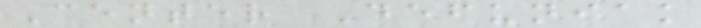Center Defuniak
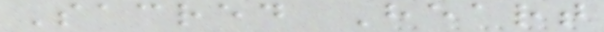Sacred Heart
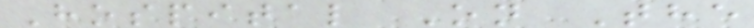Hospital On The
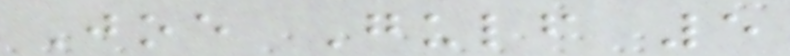Joe Gulf 5
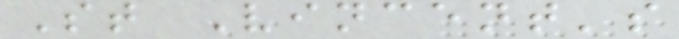St Vincent's
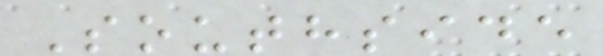Southside
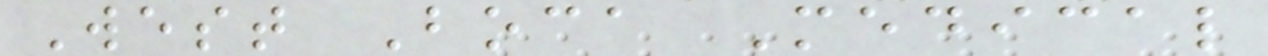West Boca Medical
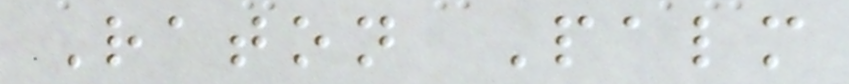Raton Palm
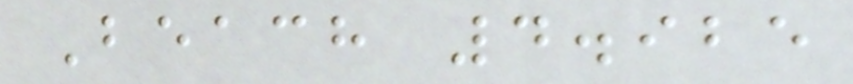Beach 4.925
